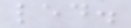led.
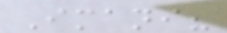Imani?
